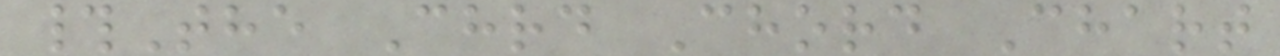#The Chrd Chord Chart
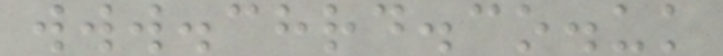www.chrd.co.uk
